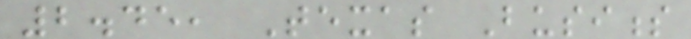2.45, Texas Business
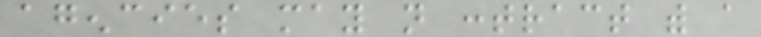agencies may not contract with a
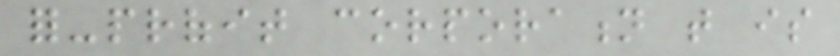for-profit corporation that is
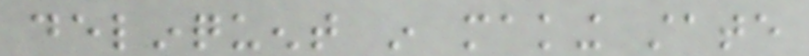delinquent in making state
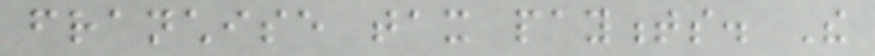franchise tax payments. The
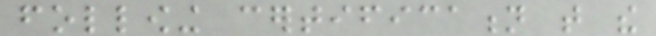following certification that the
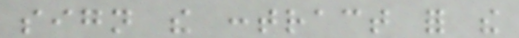sign the contract for the
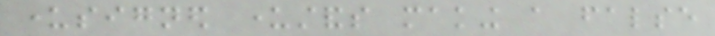undersigned understands making a false
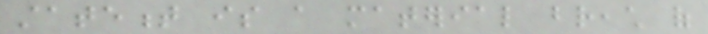statement is a material breach of
